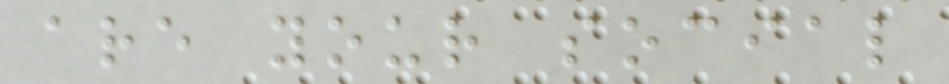are your social
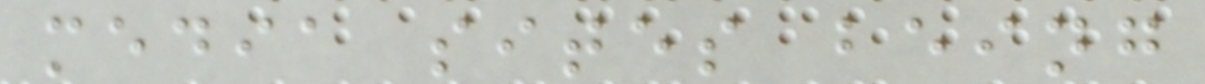media sites being
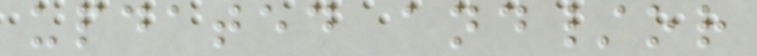updated and/or
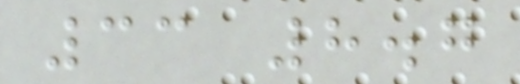33 8.7
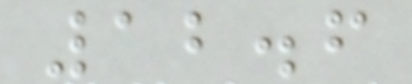12.6
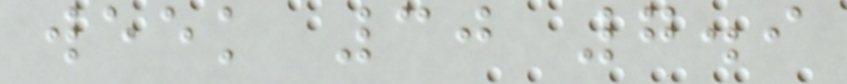week 30 7.9
